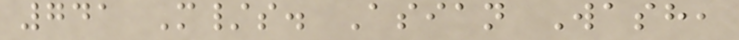741 M/s. Asian Wash,
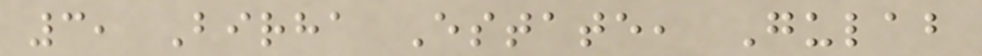3, Birha Estate, Gulab
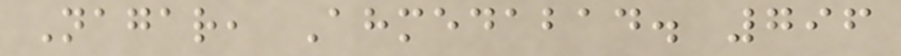Nagar, Ahmedabad. 796
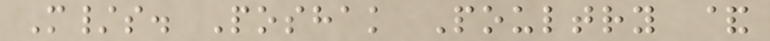M/s. Poshak Poultry &
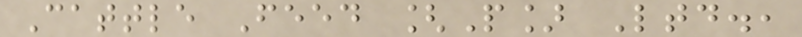Cattle Feed [P] Ltd.,
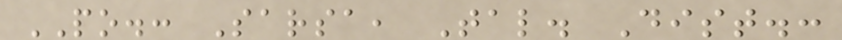PO.: Sarsa, Tal. Dist.:
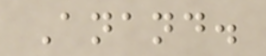Anand.
